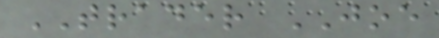TRADER JOE
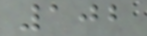102
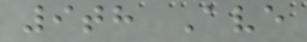9th Ave
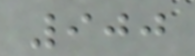900
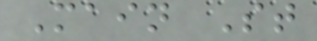Main St
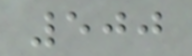500
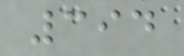394
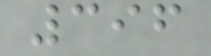396
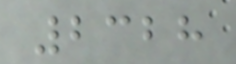2328
